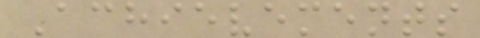Achievements
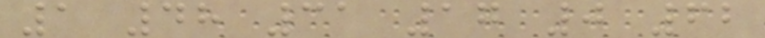1 48 31 17 0 62
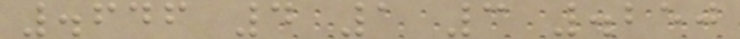.646 4 1 3 .250
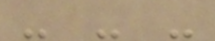- - -
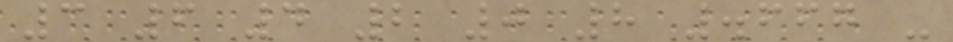3 6 4 2 0 8 .667 -
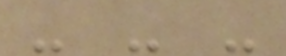- - -
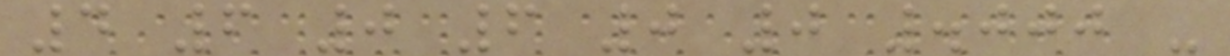4 6 0 6 0 0 .000 -
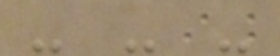- - -
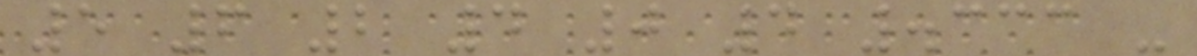5 6 2 4 0 4 .333 -
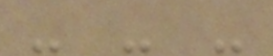- - -
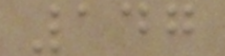147
